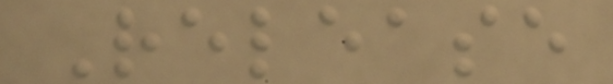Release
